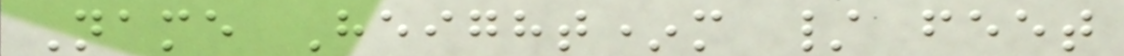Name Height*m / feet
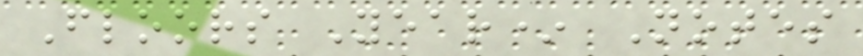Floors Year* Notes
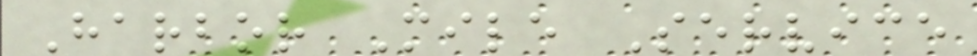Harbor Mile Service
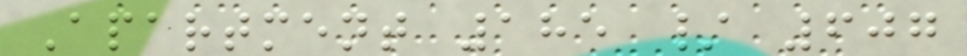Apartment 185 / 607
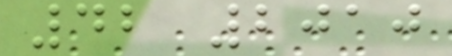42 2010
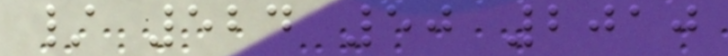/ 524 50 2010
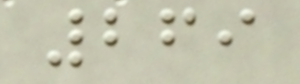269
